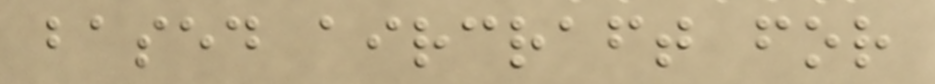based aircraft for
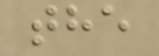the
